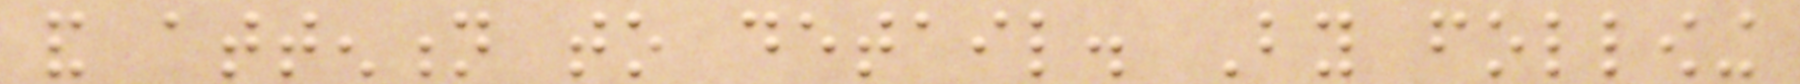and attention to detail. By following
